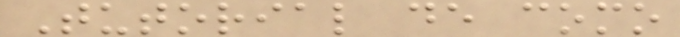Tutorial de como
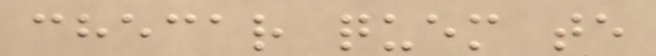checar quem te
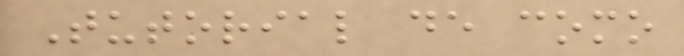Tutorial de como
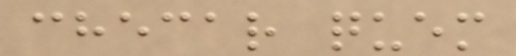checar quem
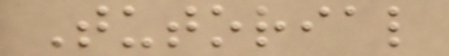Tutorial
